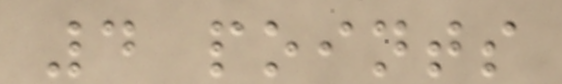4 points
